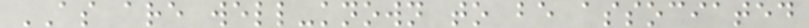AS are well-known to be associated
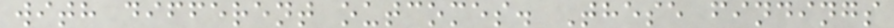with different outcomes. These findings
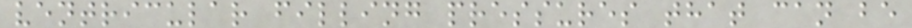ventricular filling pressures that can be
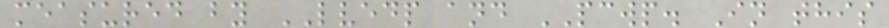measured by LVEDP and PCWP. In this
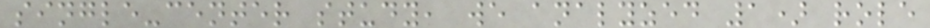single-center study, we analyzed 1) role
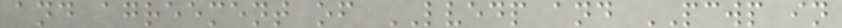and agreement of LVEDP and PCWP in
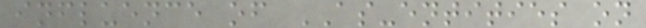influence of AS-entities on
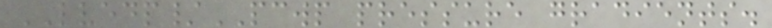LVEDP/PCWP pressure gradients.
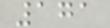171
